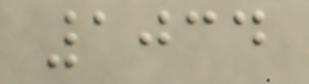1034
